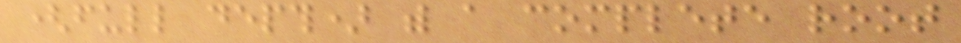(full depth) with a complete root
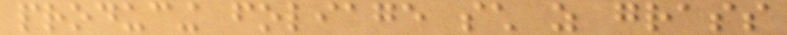producing foliage such as grass
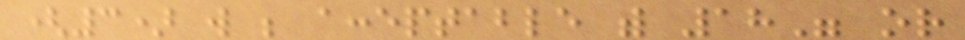(3) will be acceptable with 18" or
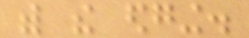with the edging.
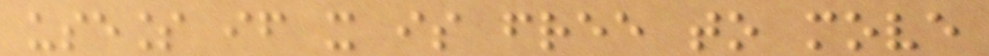useless if it is free to move
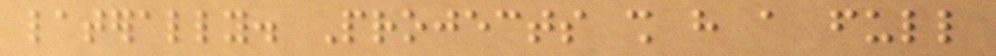laterally. Projects shall have a full
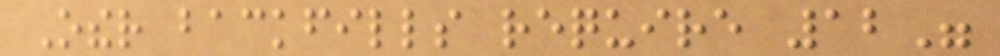Other backfills require 12"
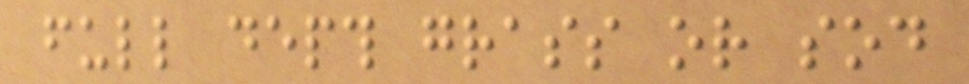full depth grass or sod
